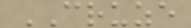CRUZE
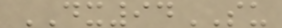DX94SU
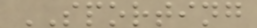SPORTING
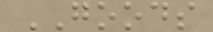GOODS
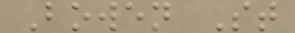Bowen St
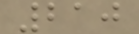210
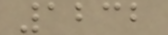1232
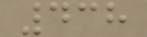438
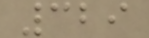329
